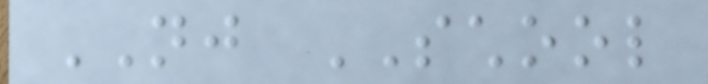NJ SCHOOL
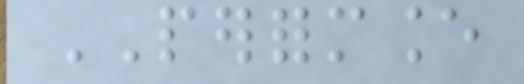PERFORMANCE
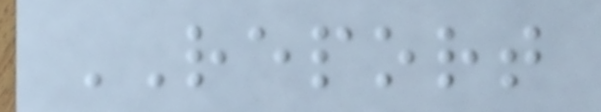REPORT
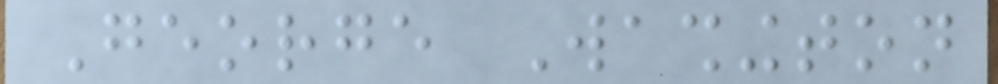George Washington
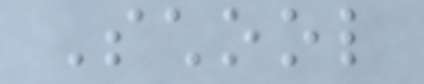School
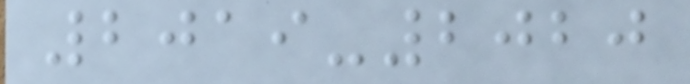2019-2020
